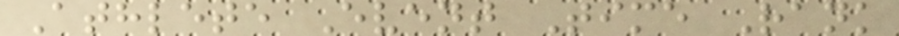Athlete Event Time Rank
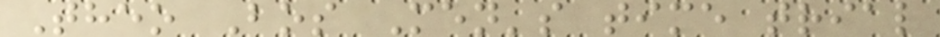Theo Bos Men's time trial
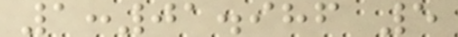1:01.986 5
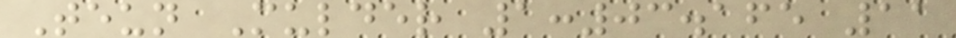Teun Mulder 1:03.165 11
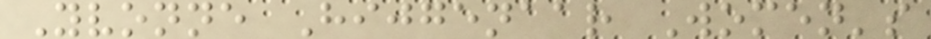Yvonne Hijgenaar Women's
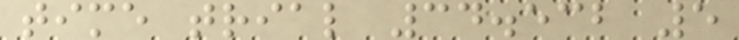time trial 34.532 5
